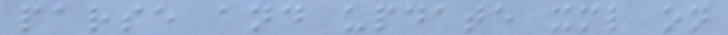parse and update xml on
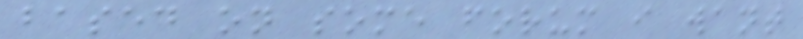based on some forum i want
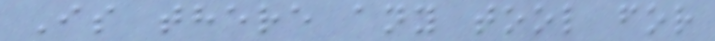Is there any tool for
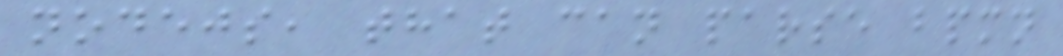nodejs, that can parse bpmn
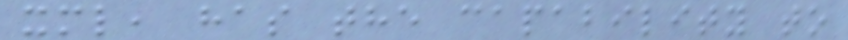xml, has the capability to
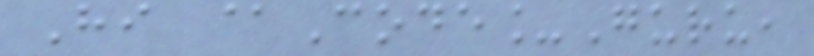Hi @Code_Guru,
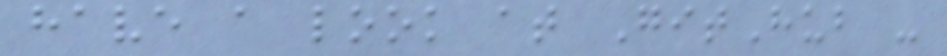have a look at GitHub -
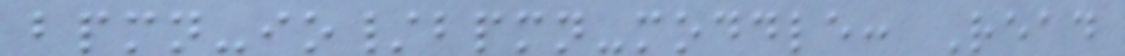bpmn-io/bpmn-moddle: Read
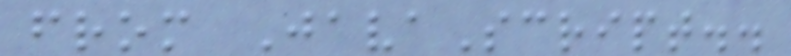from JavaScript..
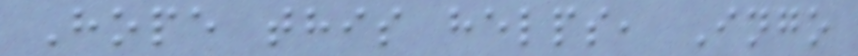Hope this helps, Ingo
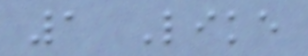1 Like
